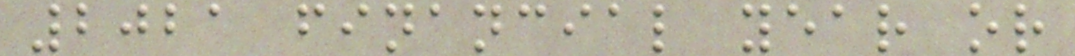2021 financial year or
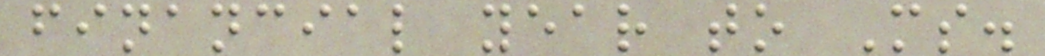financial year to Ms.
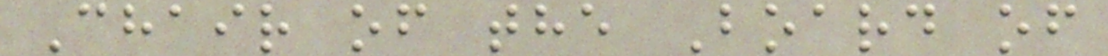Chair of the Board of
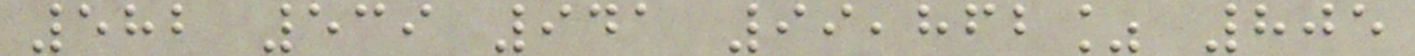582 539 941 99,862% 805
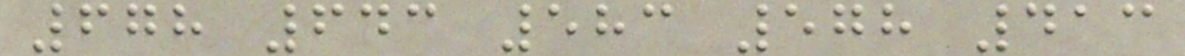678 643 583 578 413
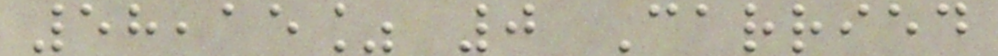58,15% 0 Carried
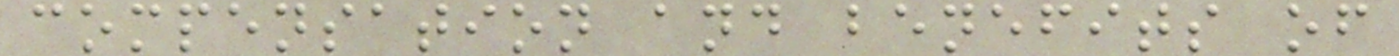compensation and benefits of
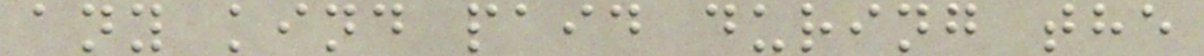any kind paid during the
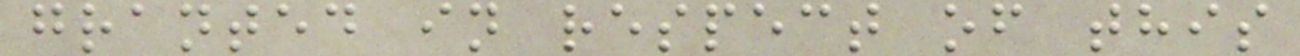granted in respect of this
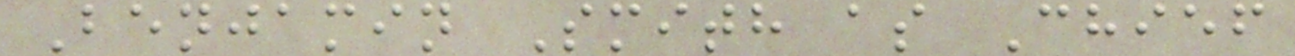Benjamin Smith as Chief
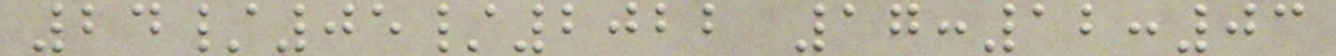24/05/2022 17:12:03
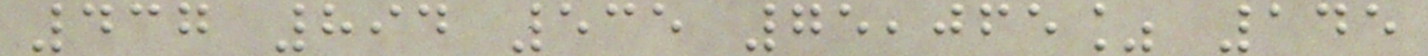437 894 535 75,065% 145
